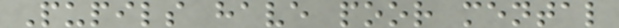Pupils have poor mental
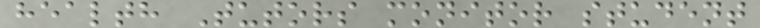health Tutors monitor student
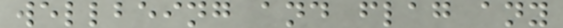wellbeing and flag any
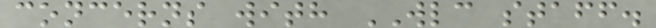concerns with WLC staff.
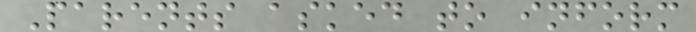Parents asked to inform
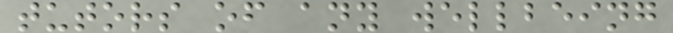tutors of any wellbeing
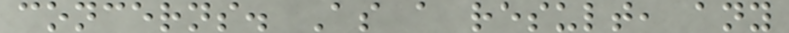concerns. As a result, any
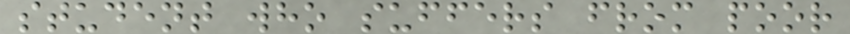student who suffers from poor
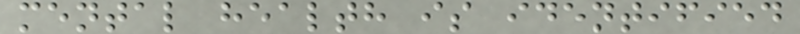mental health is identified
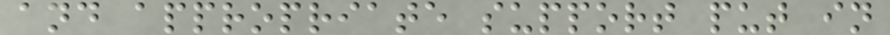and appropriate support put in
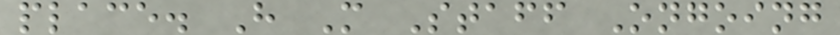place. H M Staff Ongoing
